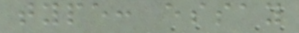type: essay
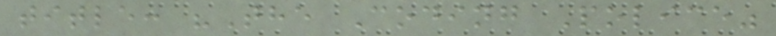title: "The Coding Police"
